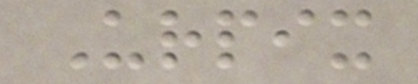Urpix
